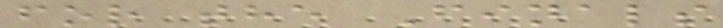for the Finals
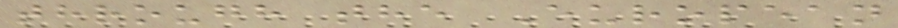through the European
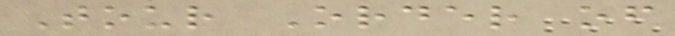Tour Order of
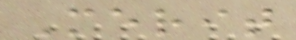Merit
